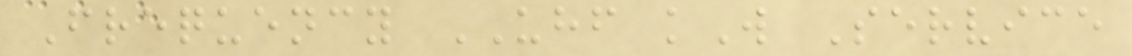Frequency UHF kW Service
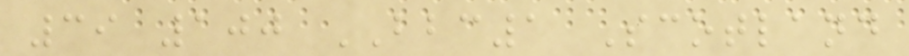39 100 BBC1 Scotland
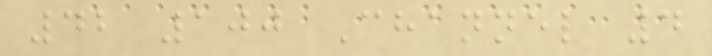42 100 Channel 4
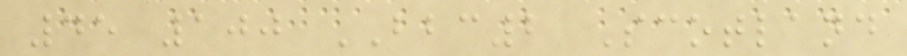45 100 BBC2 Scotland
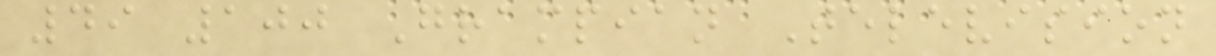49 100 Grampian Television
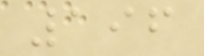196
